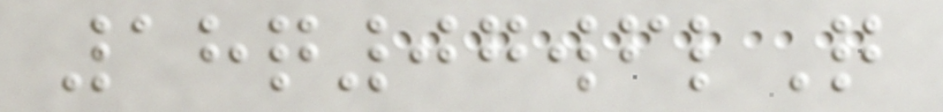18q07wflQ
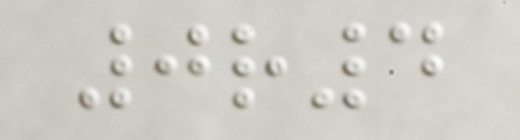0r4
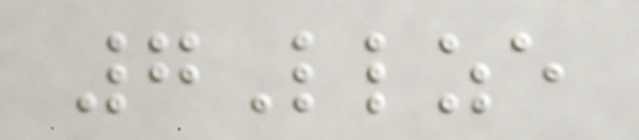7Llze
